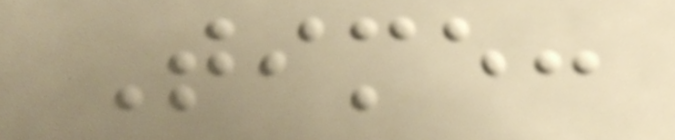Time:
